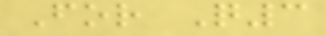For Q3
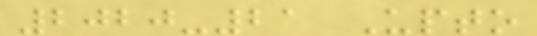2020-21 Upto
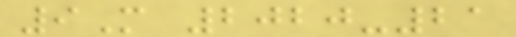9M 2020-21
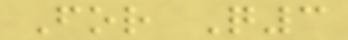For Q3
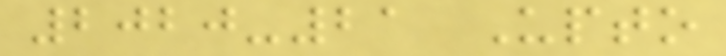2020-21 Upto
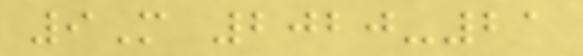9M 2020-21
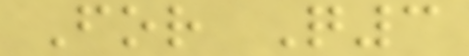For Q3
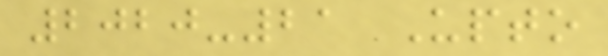2020-21 Upto
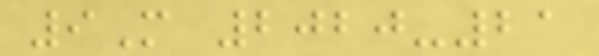9M 2020-21
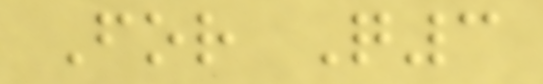For Q3
